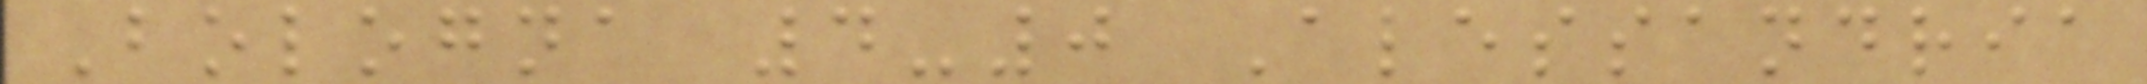Bologna 4-0 Alessandria
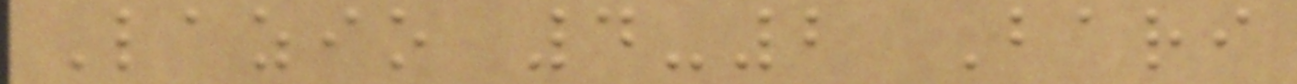Lazio 4-2 Bari
